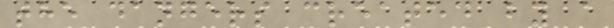the dangers created by a
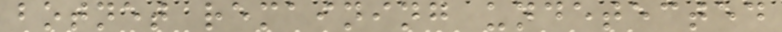botnet remaining undetected
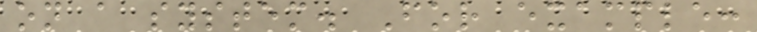on a system. For example:
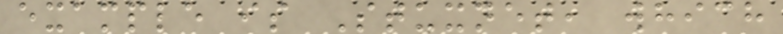example is Stuxnet, which
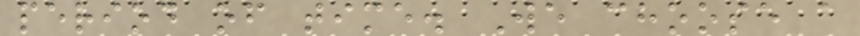period of time. We choose a
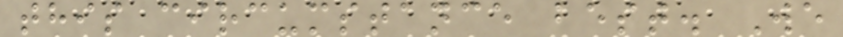this circumstance best. We
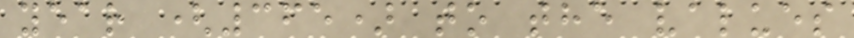year (365) to the values
